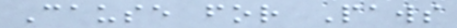Cause for Paws
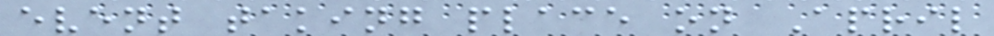event taking place on April
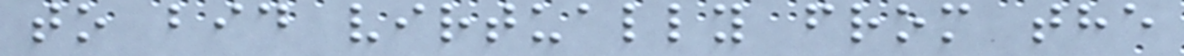to bid virtually from the
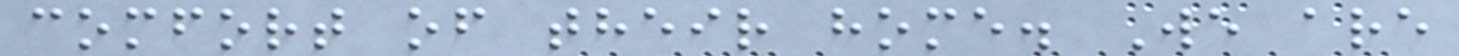comfort of their home. We are
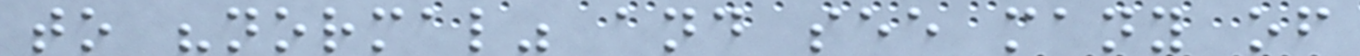to "normal" and see many of
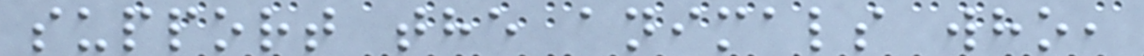support the animals who,
